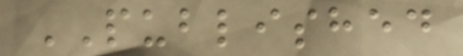PUBLISHED
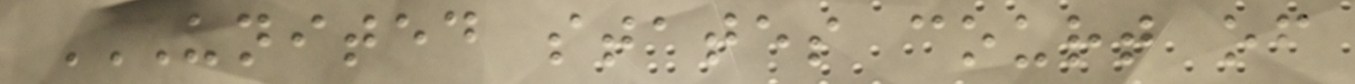UNITED STATES COURT OF
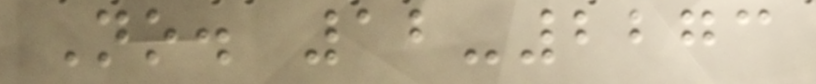No. 12-2273
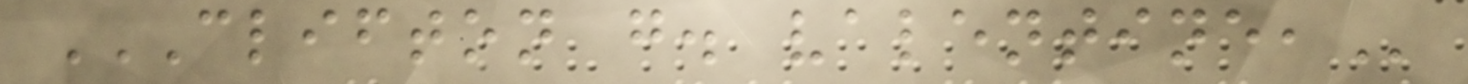CLIFTON G. VALENTINE,
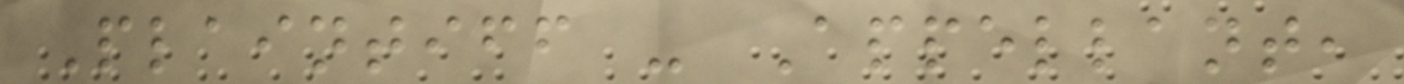Plaintiff - Appellant,
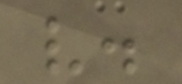v.
